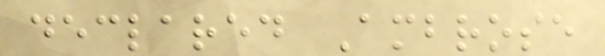declared Ambrose
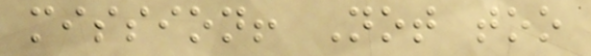mission! Not too
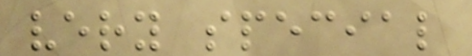very special
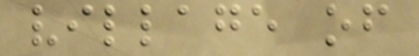village of
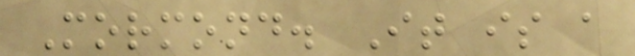Mormond. It is a
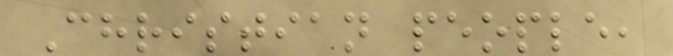Christian people,
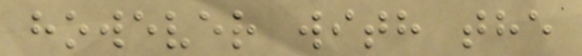however with the
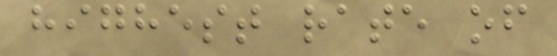highest rate of
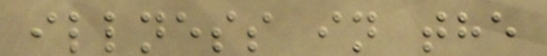illness in the
